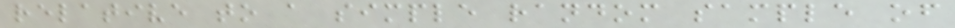relative to a simple random sample of
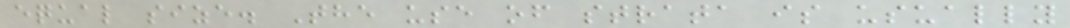equal size. The use of strata is usually
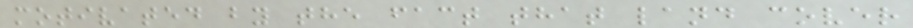motivated by the fact that land cover
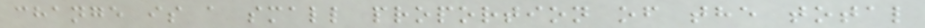change is a small proportion of the total
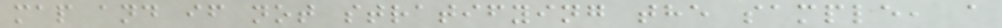map and if not stratifying the sample, a
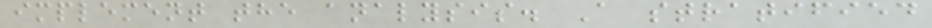implement the analysis. A stratified
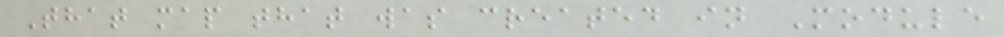That map that was created in Module
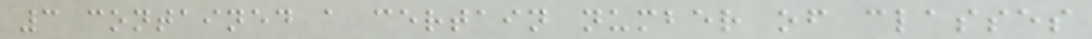3 contained a certain number of classes
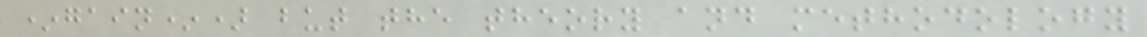*gain*) but the theory and methodology
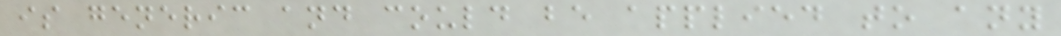is generic and could be applied to any
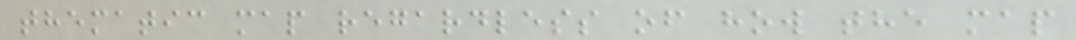thematic map regardless of how the map
